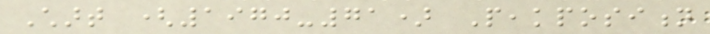Chart (1970-71) Peakposition
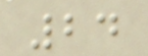24
